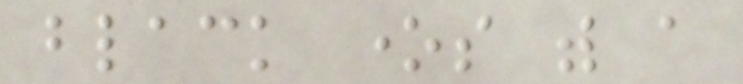black ones with a
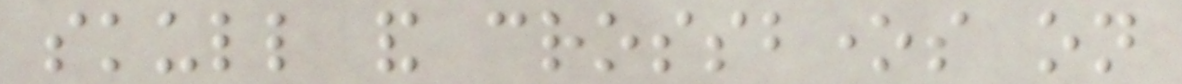skull and crossbones on
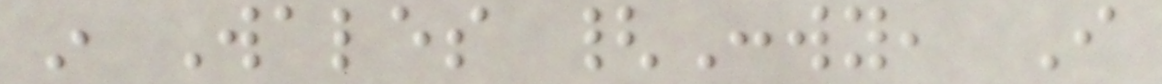in Wales {Conwy, I
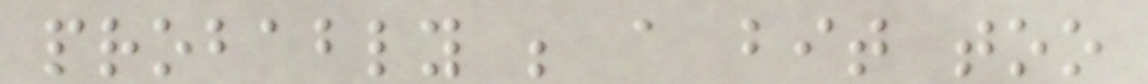probably be a bit too
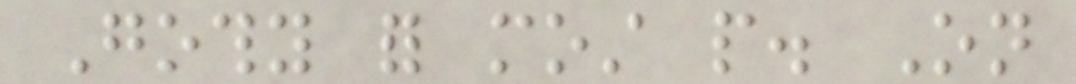Gothy for most people. On
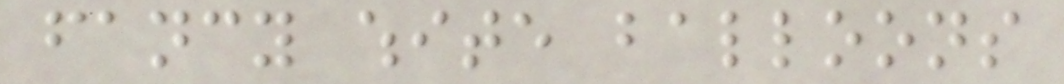fancy white balloons
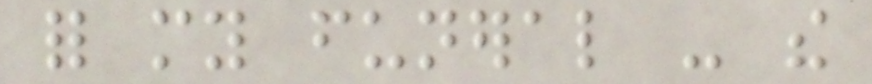for my funeral - the
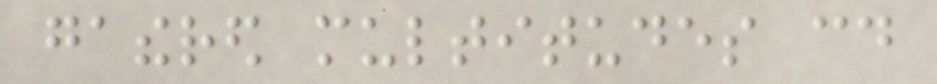gathered multitudes could
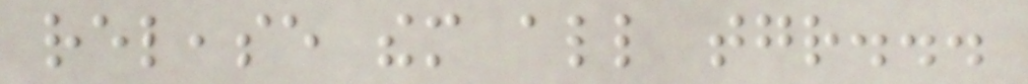release them all together...
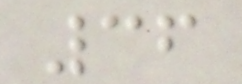36
